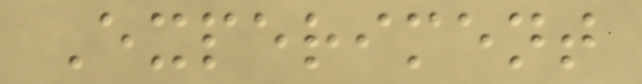Experiment
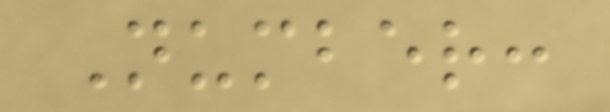Number:
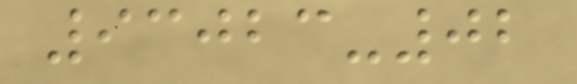93023-02
